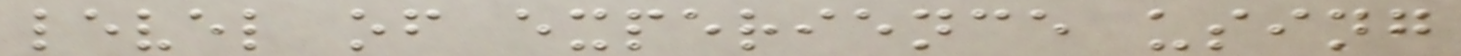level of experience using
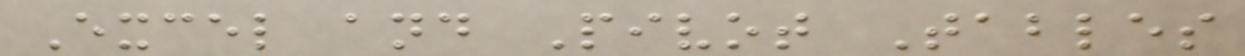Excel and Pivot Tables
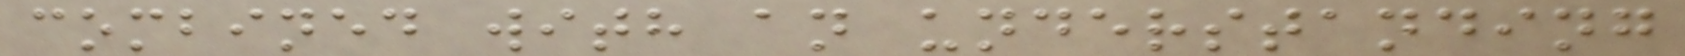combined with an understanding
